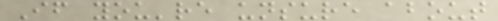If you're unsure about
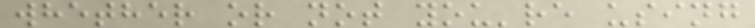whether or not you're using
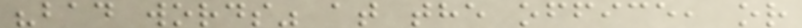"bad words" at the office, or
